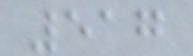517
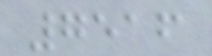7516
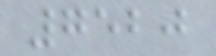7520
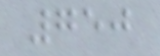750
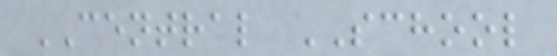CENTRAL SCHOOL
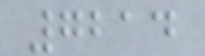7214
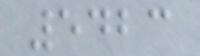5423
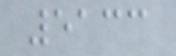5133
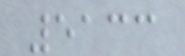5133
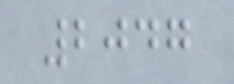2047
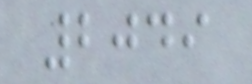2049
